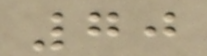70
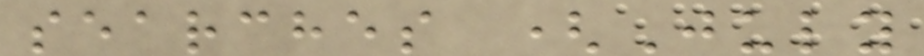searches (July
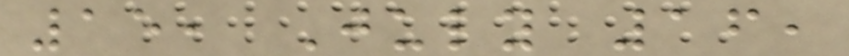15, July 16,
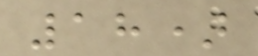18)
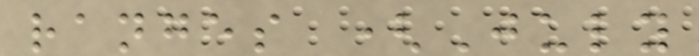ranges (July
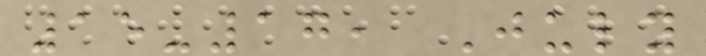15-17, July
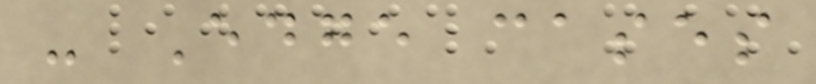- Edge cases
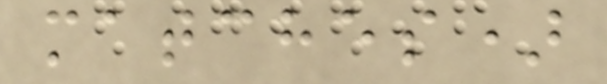matches)
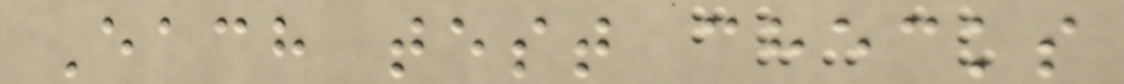Each test checks
